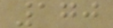170
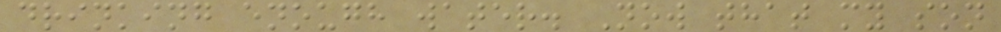drinking enough water. Now that my son
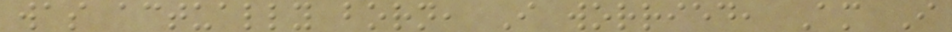was actually born, I worried, Am I
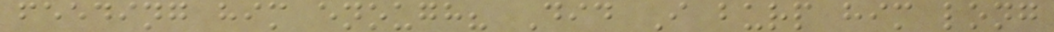feeding him enough? Did I burp him long
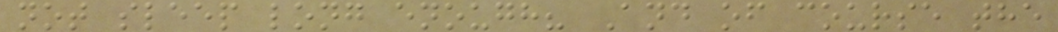not sleep long enough? And of course the
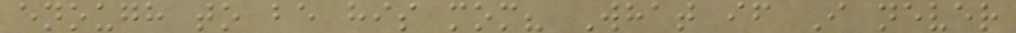enough to be his mom? What if I never
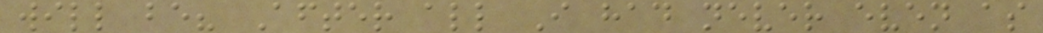will be? After all I had never even as
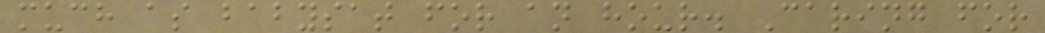much as babysat for an hour. Caring for
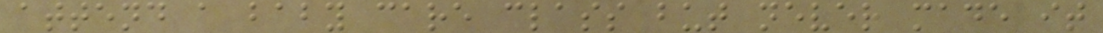attend a baby care class but never made it
